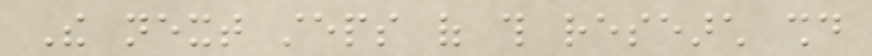The next steps of this research should
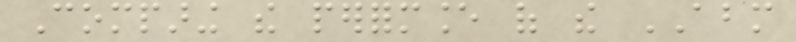Comparing the performance of the ABM
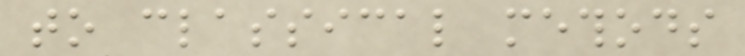to classical methods
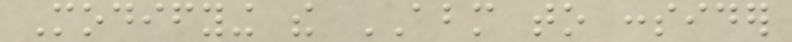Modifying the ABM to consider
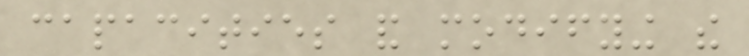capacities and modifying the
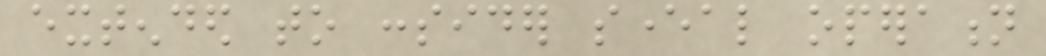extended to consider several operation
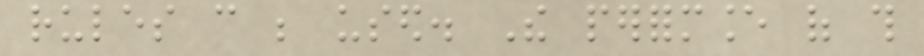rules can be used. The performance of this
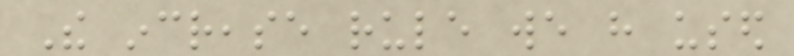The increase rule we have used
